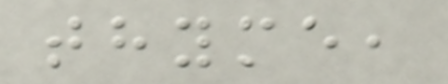thyme,
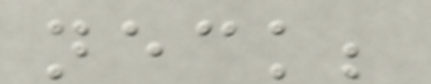neck;
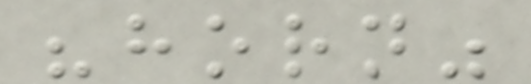"horn"
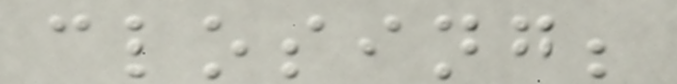closing;
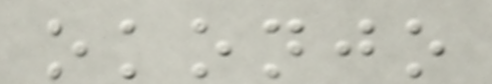okonjo
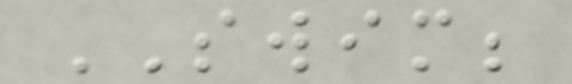SWIM;
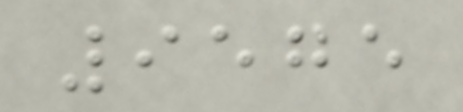9575
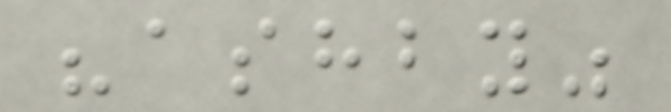"ashby"
